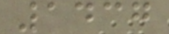1437
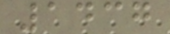1437
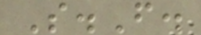S.F.
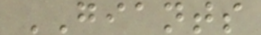GIANTS
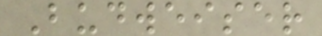Budweiser
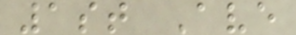1st Ave
